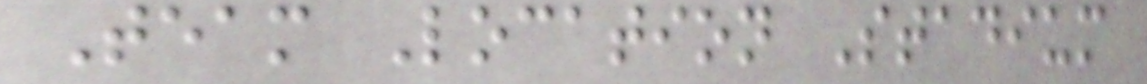Team Location Stadium
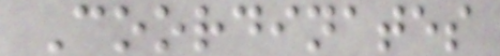Coordinates
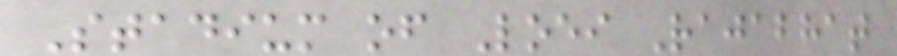Stadium of Loei Rajabhat
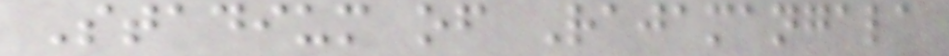Stadium of Rajamangala
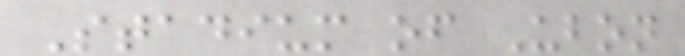Stadium of Ubon
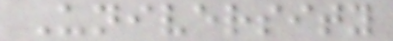University
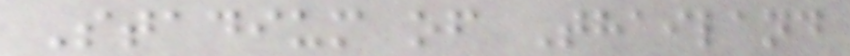Stadium of Thailand
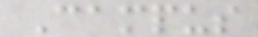Campus
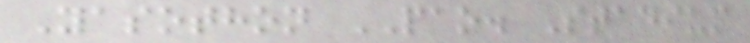Yasothon PAO. Stadium
